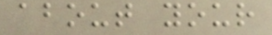about your
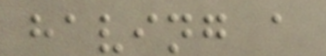having a
